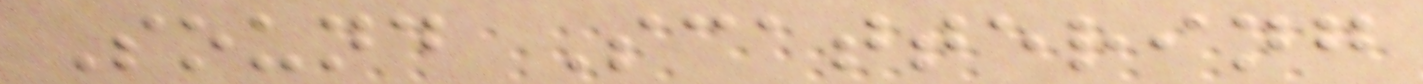Sound Scattering
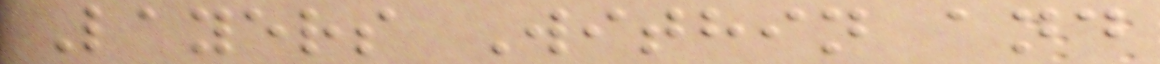Layers Within and
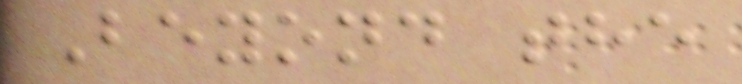Beyond the
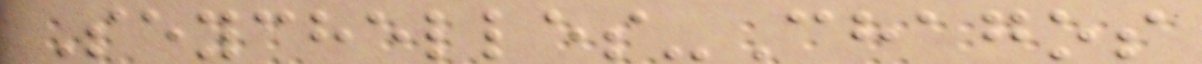Seychelles-Chagos
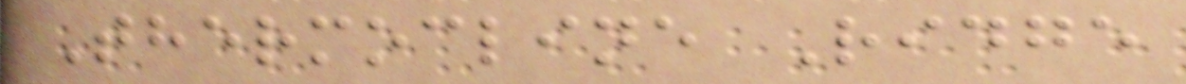Thermocline Ridge
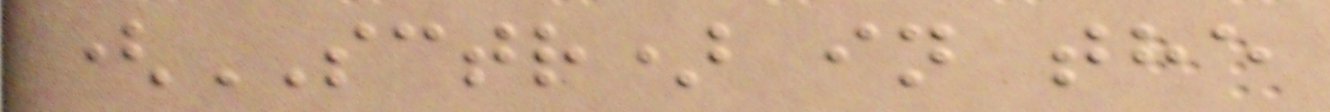(SCTR) in the
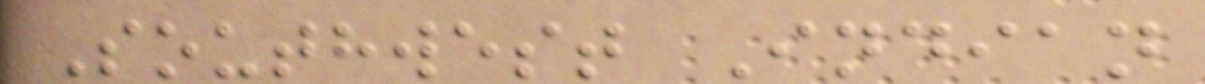Southwest Indian
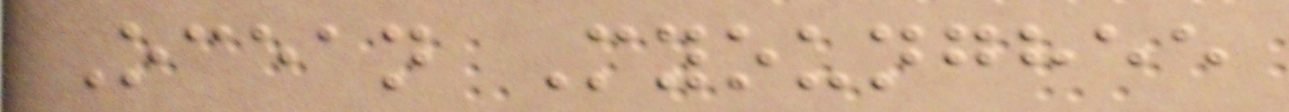Ocean Myounghee
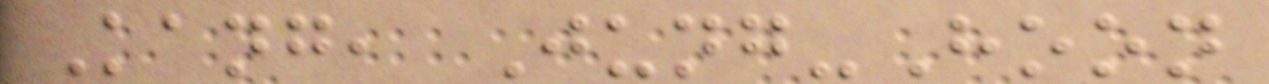Kang, Jung-Hoon
